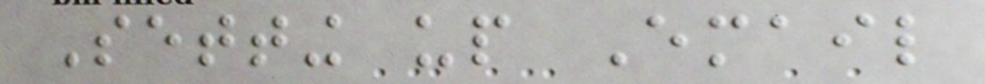Setting up Email
